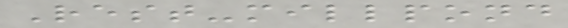Rest-millpond
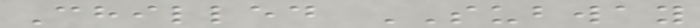Chilled SUBWAY
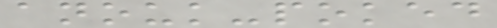anouk-poked
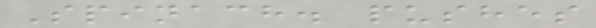Spinach. pushes
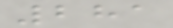281
